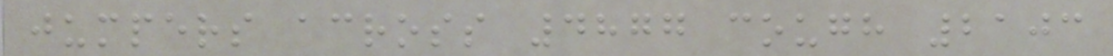jumpers across 4877 cough 2103
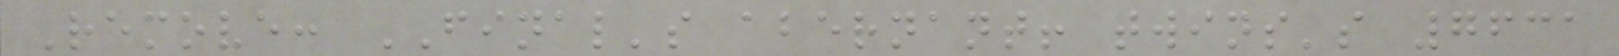Remove: FINAL's abernant! twins's 7631
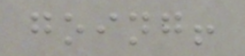going!
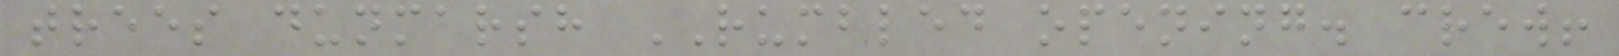trees dunmarsh RUMBLED opening. crew!
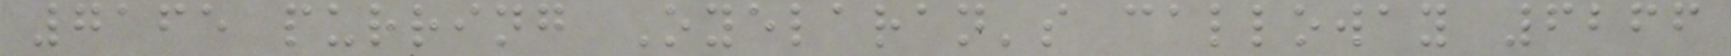7165 purring Oyelaran's calloway 6266
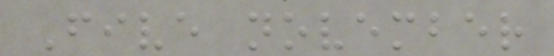Five november
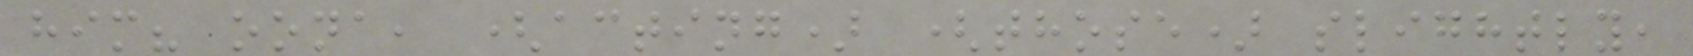him? oona, (acting) (those) slightly,
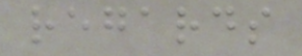regards
